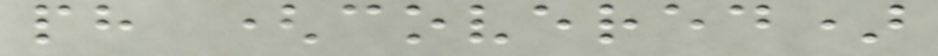ph (covered)
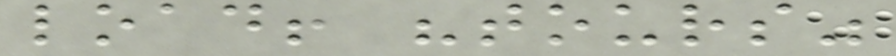load! "tours"
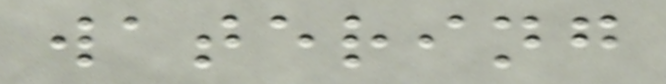watering
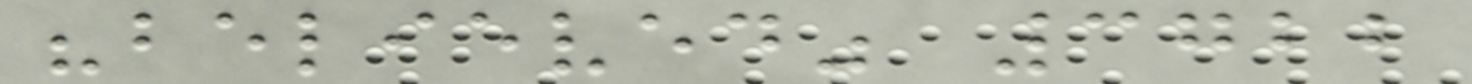"believed" 3722
